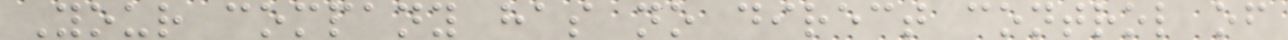Your company has no direct control of
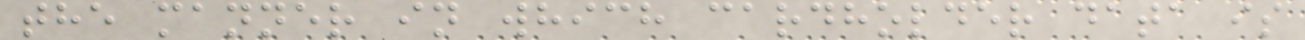the manner in which cardholder data is
